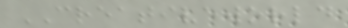CREATIVEWORLD
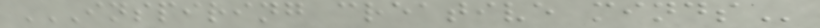INSPIRING CREATIVE MINDS
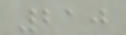210
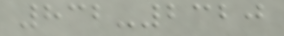832-2320
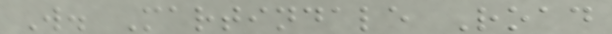W. Martindale Road
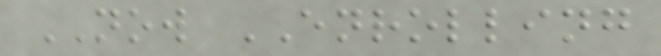NOW ENROLLING
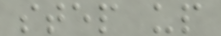step up
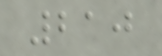210
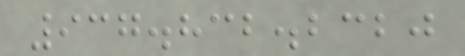937.832.2320
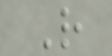R
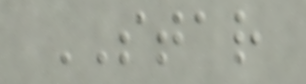STAR
